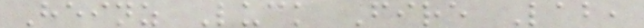Heinz Luck Fire Lab,
